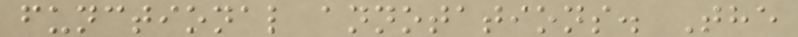functional annotations. The
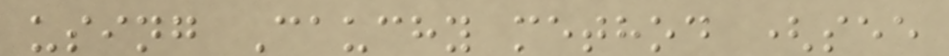using Cauchy method (see
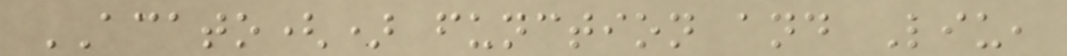ACATO() function and Liu,
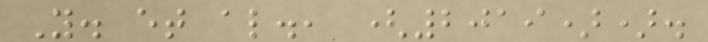Y. et al., (2019)).
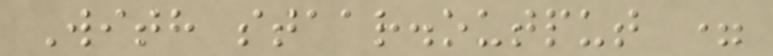With staar.output =
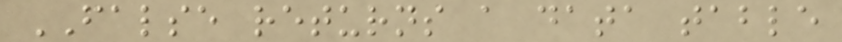FALSE returns a data table
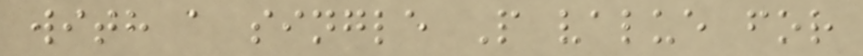with a single P value for
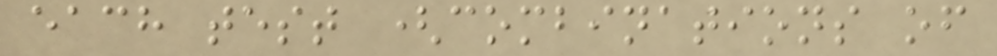each test (combinations of
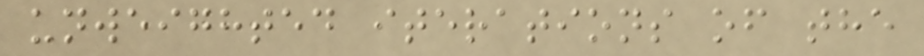unweighted iterations of the
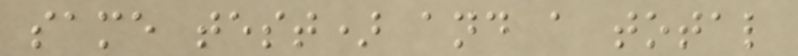same test) and a total
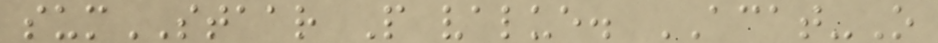sumSTAAR P value. ACAT-O
